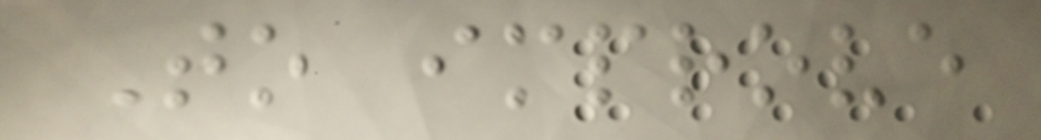To improve
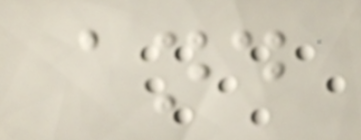and
